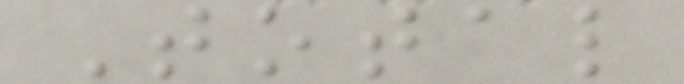Total
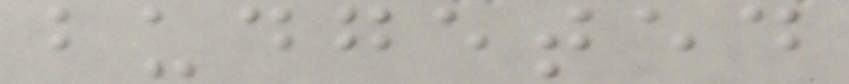budgeted
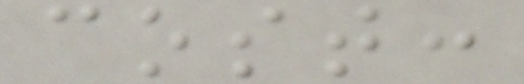cost:
